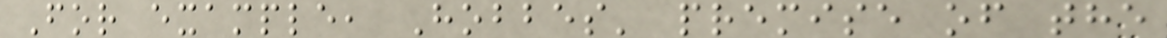For example, Hobbes' premise of the
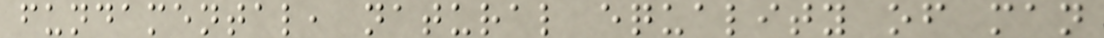fundamental, natural equality of man
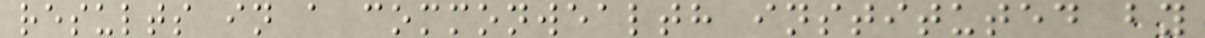results in a commonwealth instituted by
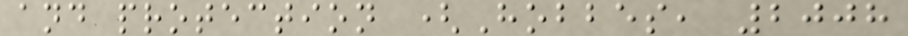and protection (Hobbes, 2008
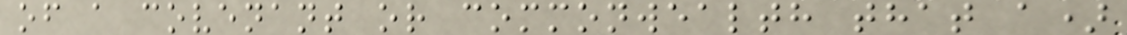of a covenant or commonwealth that a)
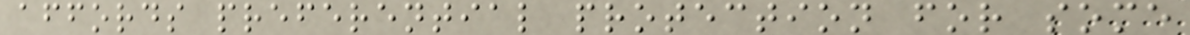affords preferential protection for some
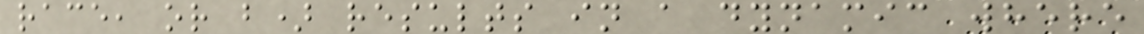race, or b) results in a dynamic where
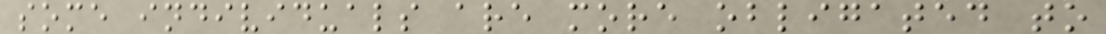some individuals are more obligated to
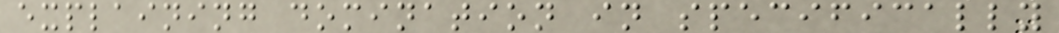explaining domination in specifically
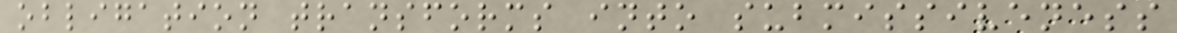obligation transforms into submissiveness
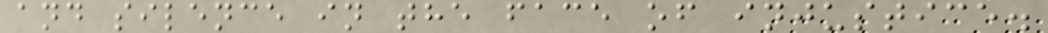and silence in the face of injustice.
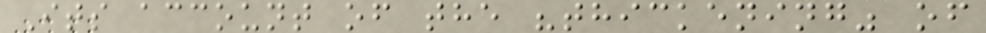Its account of the "thickening" of
